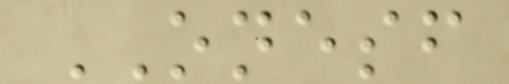ONESF
